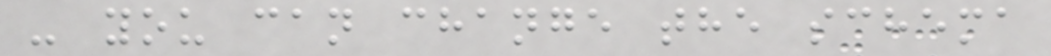- you can change the schema
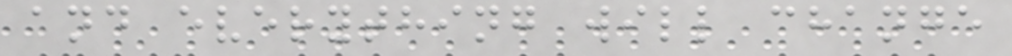and everything will change
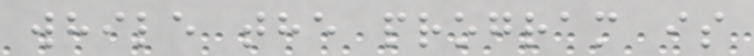while the program is
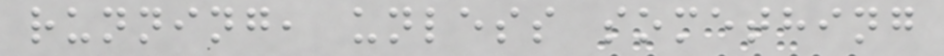running, unless something
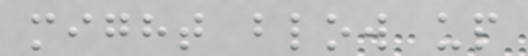might blow up
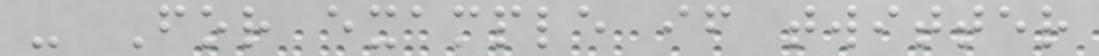- For example if twitter
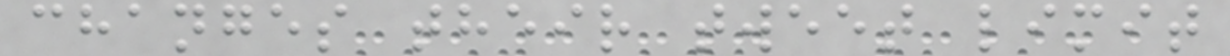changes their tweet limit
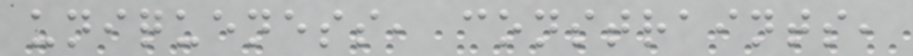uniqueness, constraints,
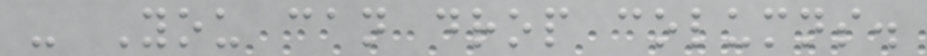- You can drop columns.
